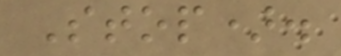Stop).
